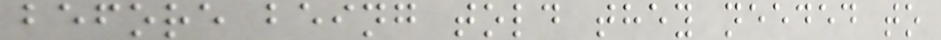before being told they needed to
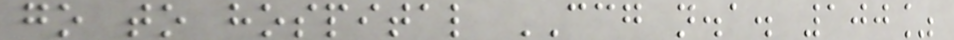go to hospital CCG n.a. 100%
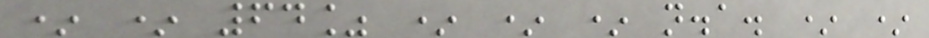* * 64% * * * n.a. * *
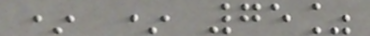* * 75%
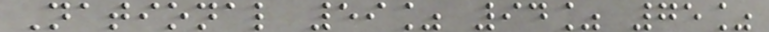National 59% 94% 75%
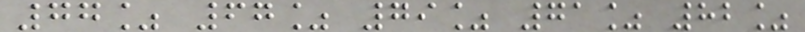77% 67% 79% 71% 82%
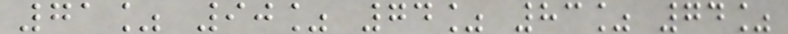71% 90% 74% 83% 74%
